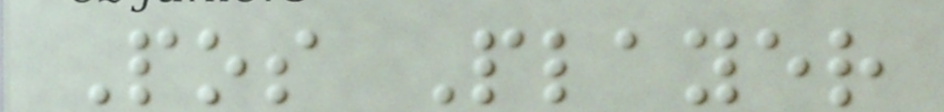Pos Player
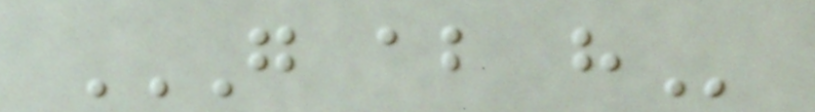G AB H
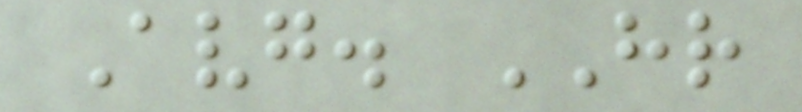Avg. HR
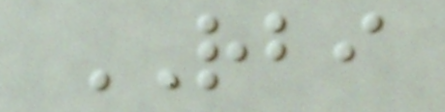RBI
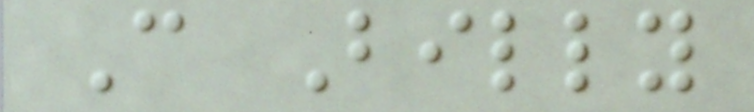C Billy
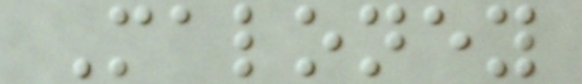Maloney
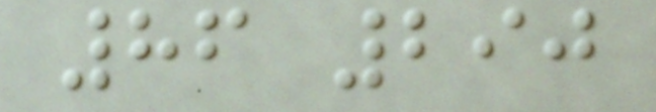86 290
